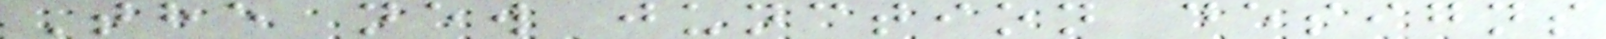The new junction designs
